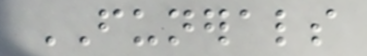FUNERALS
